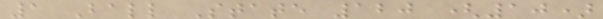1 Ball State 120 (10)
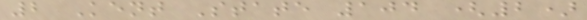2 Kent State 104 (2)
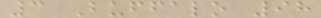3 Buffalo 98
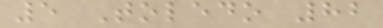5 Toledo 82
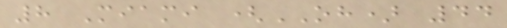8 Miami (OH) 44
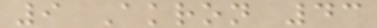9 Akron 43
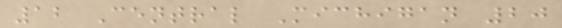12 Central Michigan 20
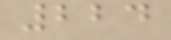224
